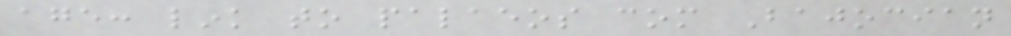age: link to palaeos com Bajocian
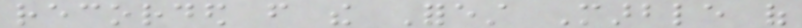recorded from the Forest Marble of
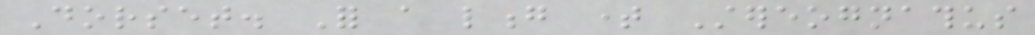Dorset. For a long time Stereognathus
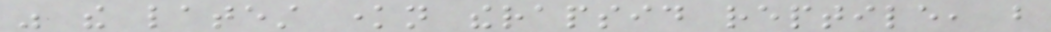was the latest known therapsid reptile, but
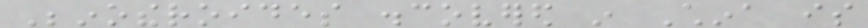Beinotheroides discovered in China is
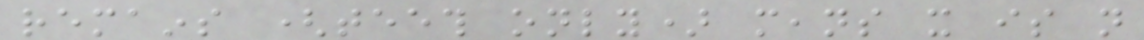remains (teeth only) means it is not
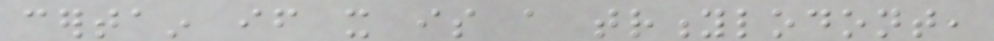certain if it is a tritylodont,
